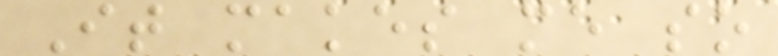It makes me so
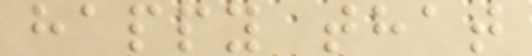happy that
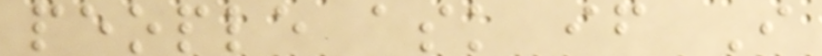people ask if I
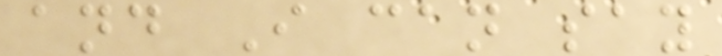and I can say
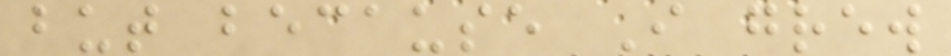but because I grew
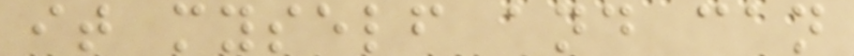it myself and can
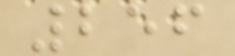256
